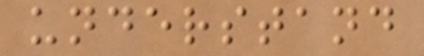understand
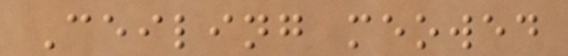Ceiling meowed
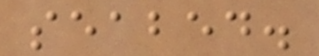seabed.
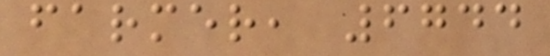farmer, 6744
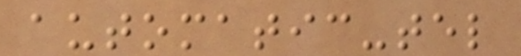automatic-tel
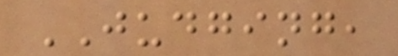JUDGING,
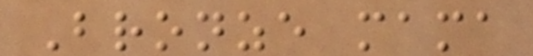Bronze mama
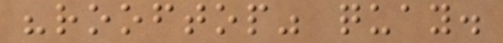"rooftop" quay.
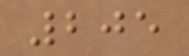205
